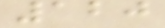120
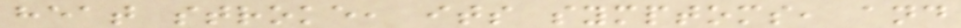heat stroke, its symptoms, and
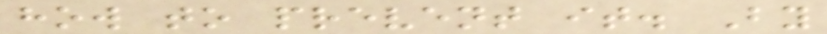how to prevent it. By
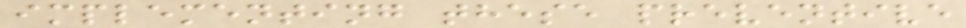implementing these preventive
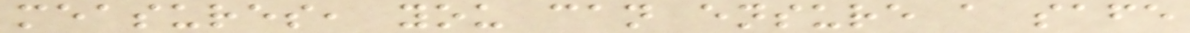measures, you can ensure a safe
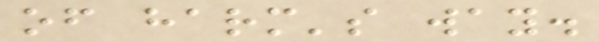of harm's way.
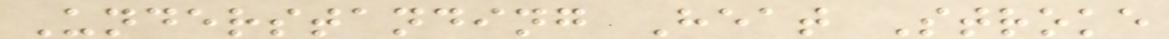Understanding Heat Stroke
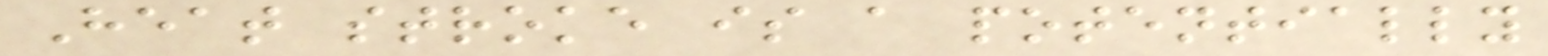Heat stroke is a potentially
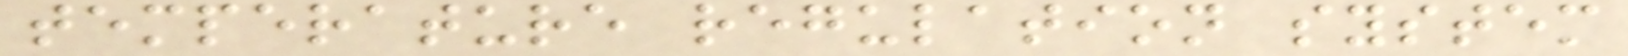temperature regulation system
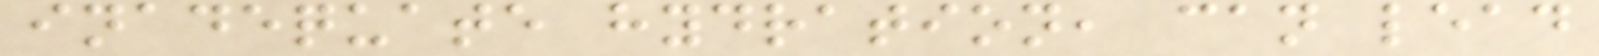inadequate hydration, can lead
